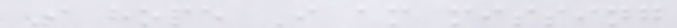I hope I am missing
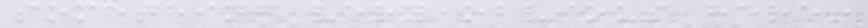something very obvious here!
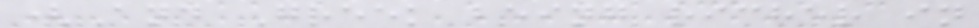(And Greek being richer in
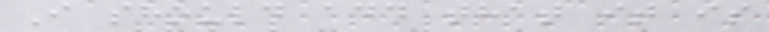I should add that it is
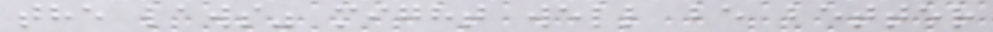the laws" might well be better
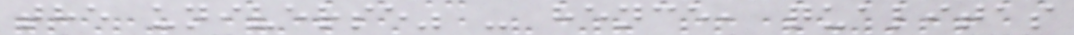the universe" - hence, qualitas
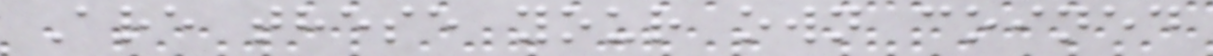Are these your own coined
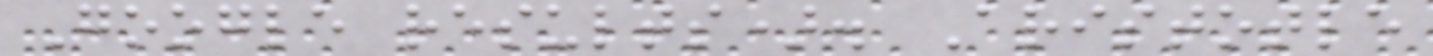Google results). Aristotle
